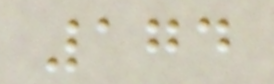174
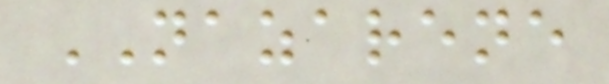NAZARENE
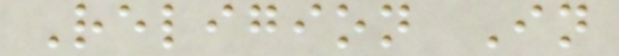Religion In
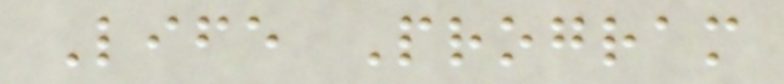Life Program
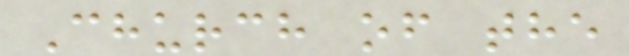Church of the
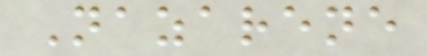Nazarene
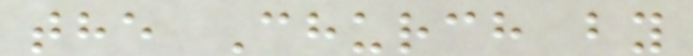the Church by
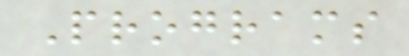Programs
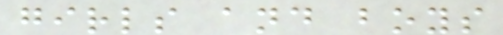girls and boys
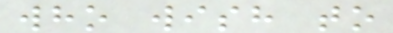who wish to
